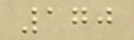170
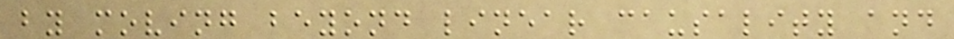by moving beyond linear causality and
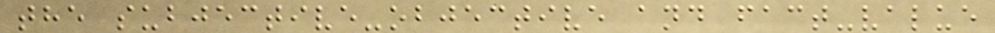the subjective-objective and fact-value
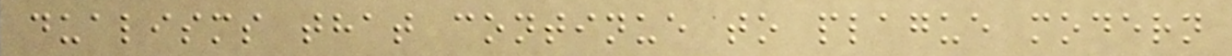dualisms that continue to plague modern
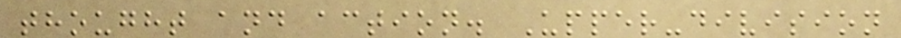thought and action. Upper-division
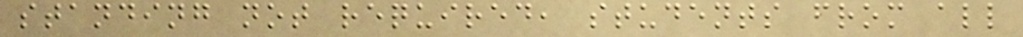standing not required, students from all
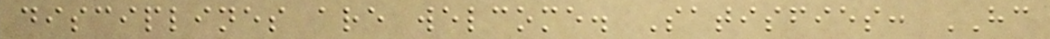disciplines are welcome. Satisfies: HC
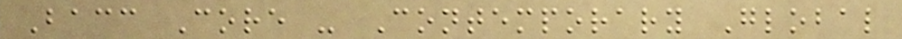Bacc Core - Contemporary Global
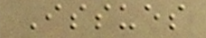Issues
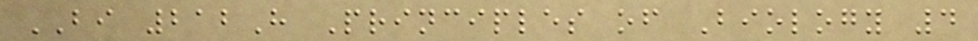BI 212H Principles of Biology 4
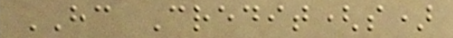HC Credit(s)
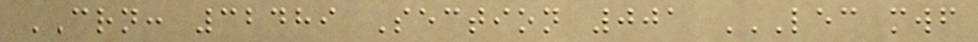CRN: 32489 Section 001 LEC MWF
